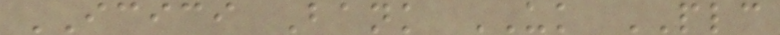ICICI Bank UK PLC
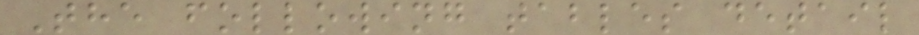The following tables detail
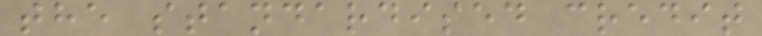the standardised credit
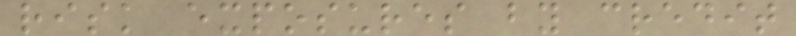risk exposures by credit
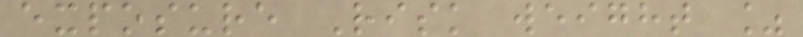exposure Risk weight %
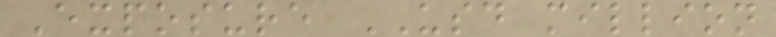Exposure USD million
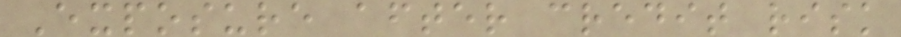Exposure after credit risk
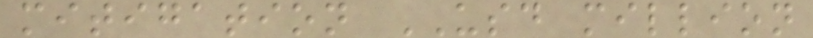mitigation USD million
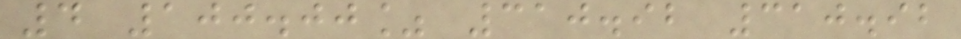4 100.00% 310.92 310.92
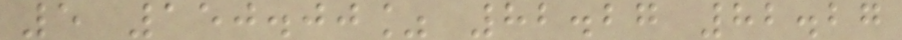5 150.00% 82.27 82.27
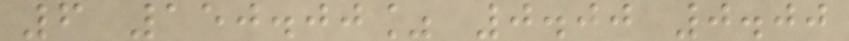6 150.00% 0.00 0.00
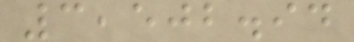3,502.94
